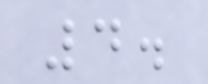4.
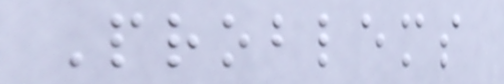Problems
